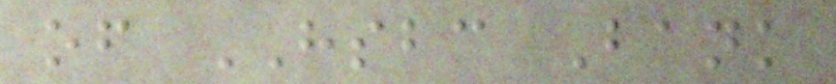of HSBC Bank
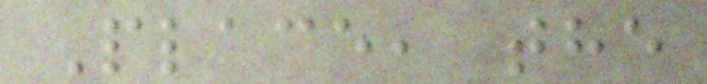Place, the
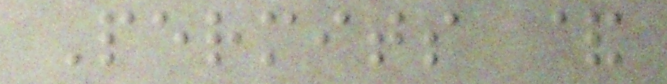Permits &
